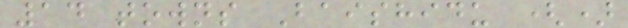14 towns Baishidu ()
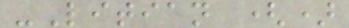-Litian ()
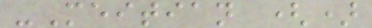-Meitian ()
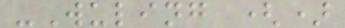-Wuling ()
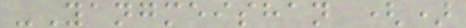-Yangmeishan ()
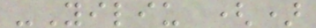-Yiliu ()
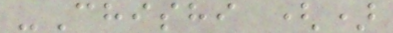-Chishi ()
